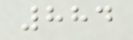884
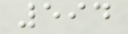594
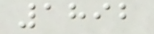1892
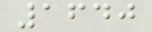1640
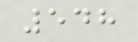548
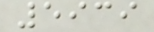5939
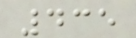435
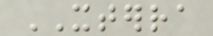XTERRA
